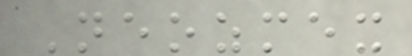Neozmex
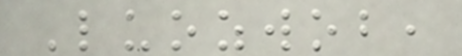Luozwob,
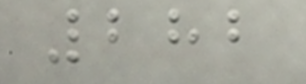282
